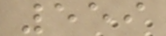559
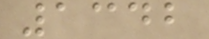1342
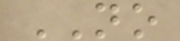NO
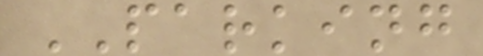PARKING
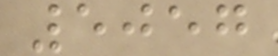5057
